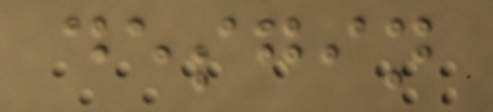desgin
